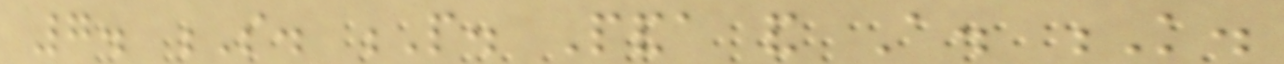7. S. P. Panda and A. K.
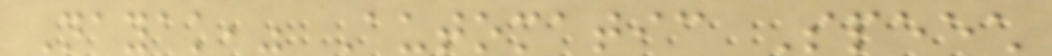Nayak," Automatic Speech
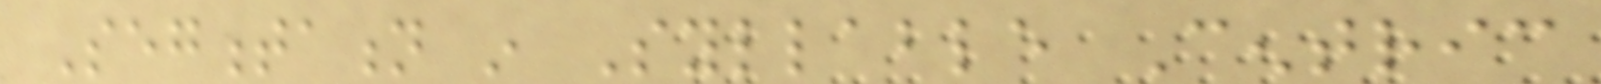Segmentation in Syllable Centric
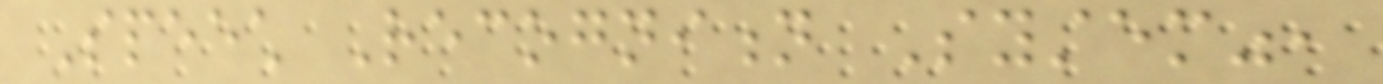Speech Recognition System",
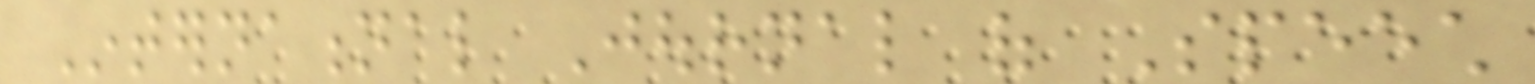International Journal of Speech
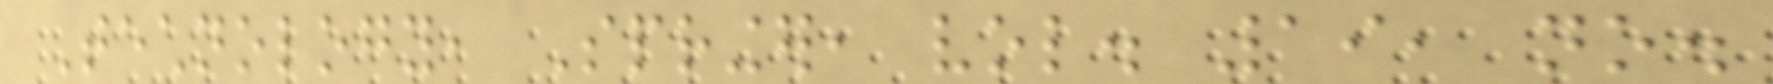Technology, Springer, vol. 19, no.
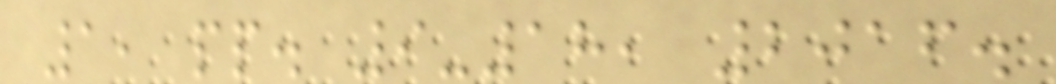1, pp. 9-18, 2016.
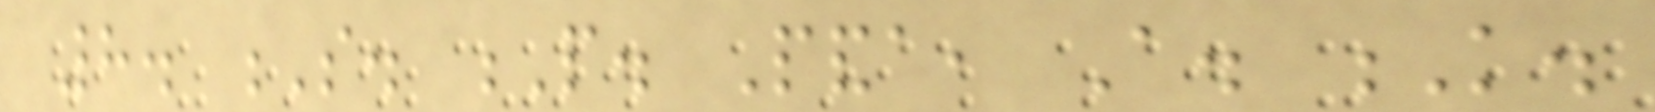8. S. P. Panda, A. K.
